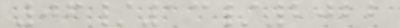06/13/2022
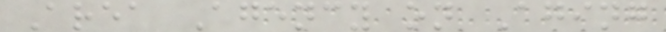Area Agency on Aging
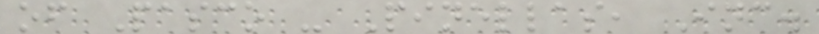of Pasco - Pinellas, Inc.
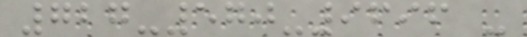727-570-9696 -
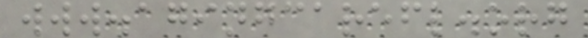www.agingcarefl.org
